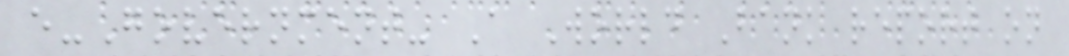e-Government- A World Bank report on
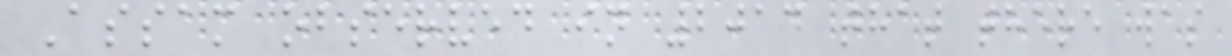Assam observed in 2014 that there was
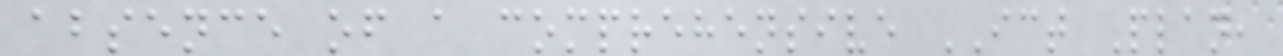absence of a comprehensive ICT Plan,
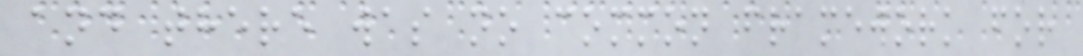and there was no common framework for
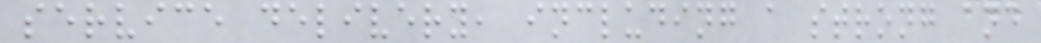service delivery, including a strong and
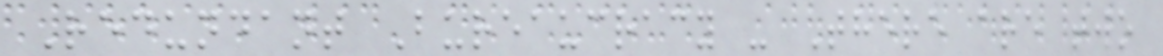Redundant Bureaucracy - There are two
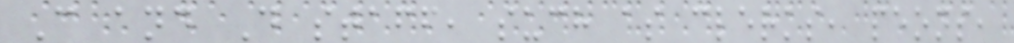C and D staff, such as clerks, peons,
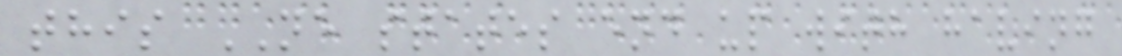this NE states end up with having
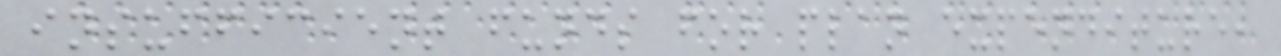insufficient funds for plan expenditure,
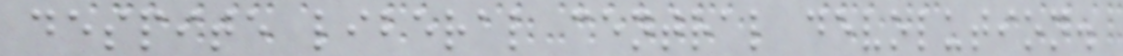despite liberal central devolution.
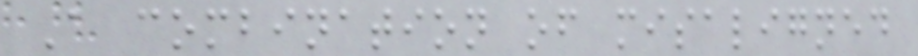A combination of misaligned
